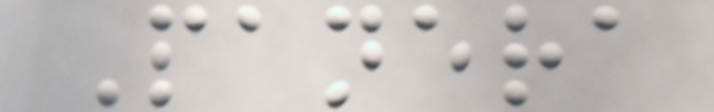Panera
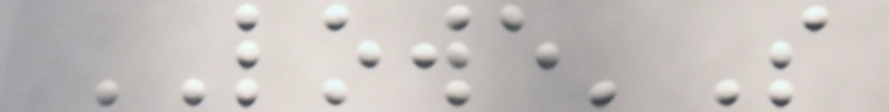LOWE'S
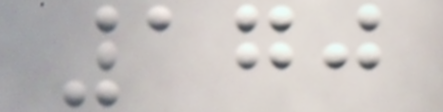170
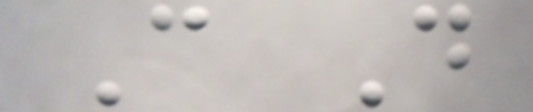C D
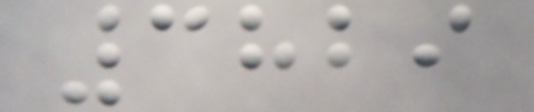3829
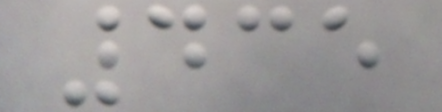435
